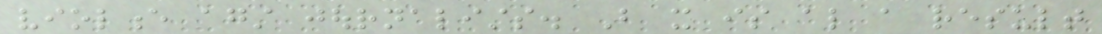violence against journalists. But it is also a result
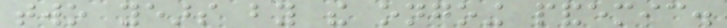two years by the ongoing pandemic.
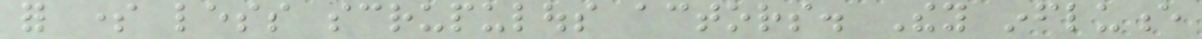for some less scrupulous actors. They influence
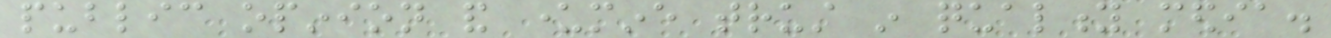public opinion and undermine trust in quality media.
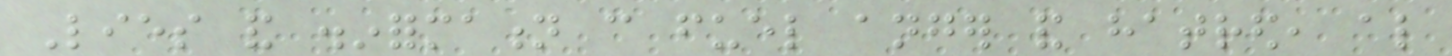Lies and disinformation can fuel anger and hatred, also
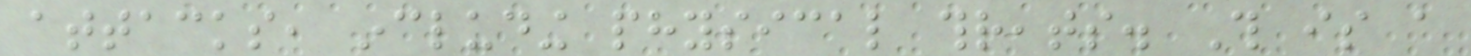attacks, including physical threats. This is a
